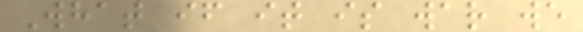What if it is war we
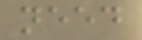need
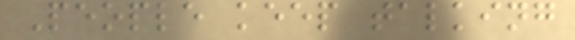People keep talking
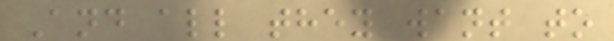And all they want to
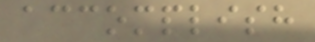accomplish
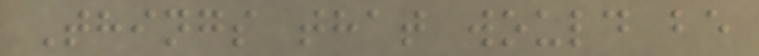Things that would be
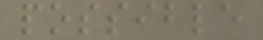possible
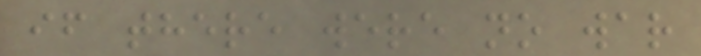if there were no war
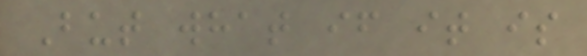But what if it is
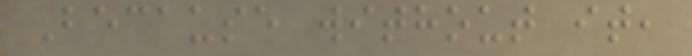Because without it,
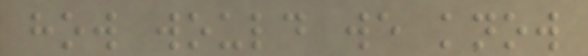how would we know
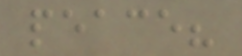peace?
